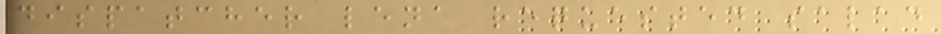dispatcher lena requested salad
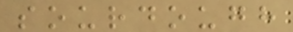sourdough
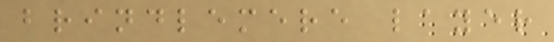brindlemere layer
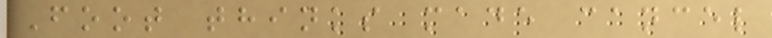Foot thinks made cancel
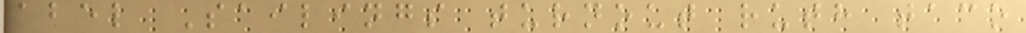abel Sailings turnout ruth taco
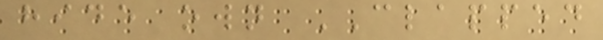hide own CLAPPED
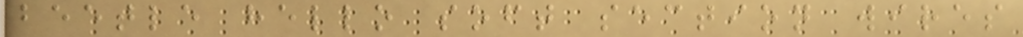beetle hello soft section wires
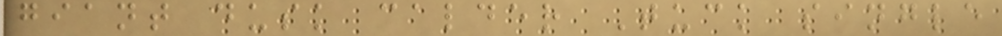giant dusk calder Tuck single
